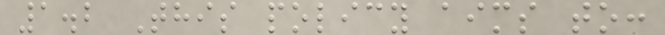1.2 This policy aims to:
